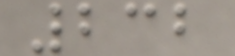232
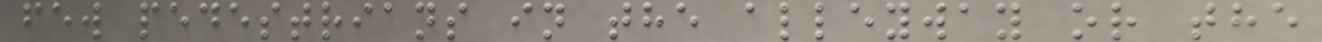few pedestrians in the alleyway or the
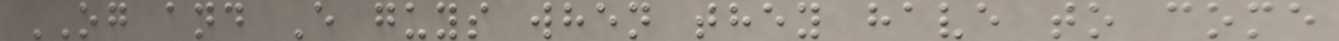OG and E guys when they have to come
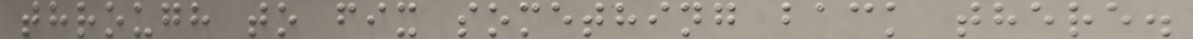through to fix something back there.
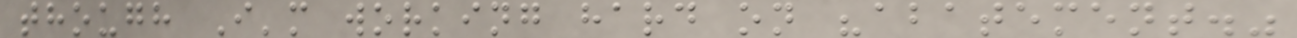though I'm working hard on "abatement."
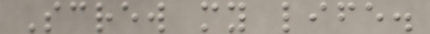Screw my life.
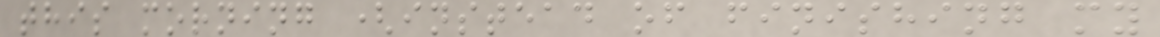this morning (instead of finishing my
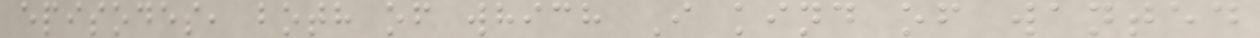episodes, both of which I kind of wanted
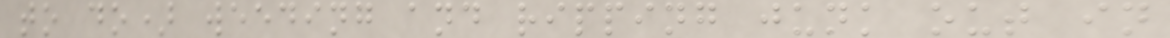to do) weeding and ripping junk out in
